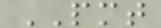PMT
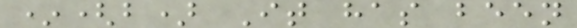*(b) It has been
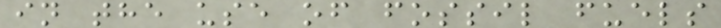in the use of fossil fuels
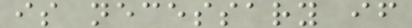is necessary if
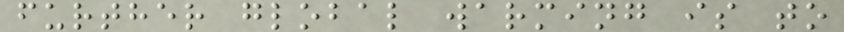further global warming is to
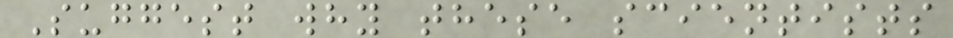Suggest why these scientists
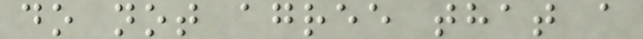do not agree that a
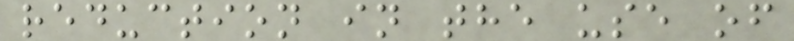reduction in the use of
